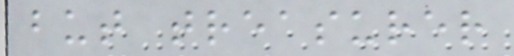but treasurer
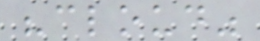"cloud"
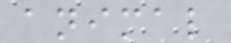animal
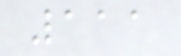111
